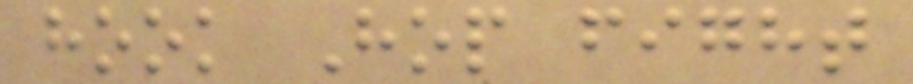hook Hop fight
